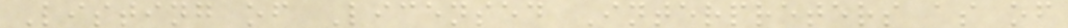Listing of Licensed Interpreters as of
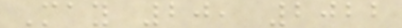May 20, 2022
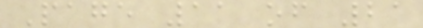Page 11 of 21
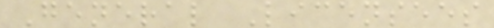General Licensees
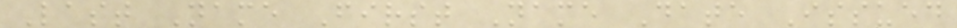Last Name First Name Date Issued
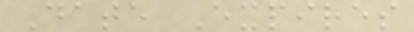Date Expires
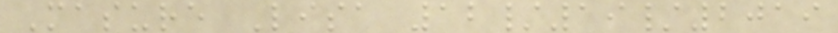Masure Lisa 12/19/2019
